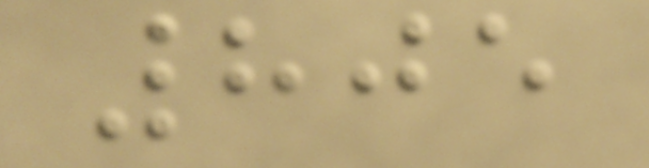805
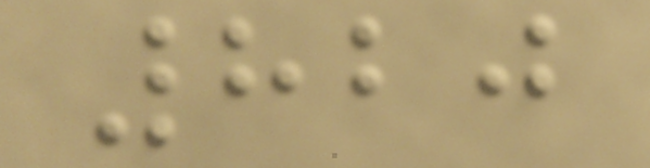820
